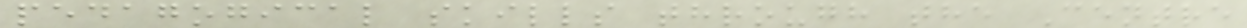pedagogical skills through the Centre
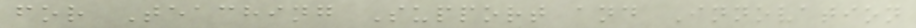for Teaching Support and Innovation
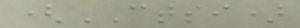(CTSI)
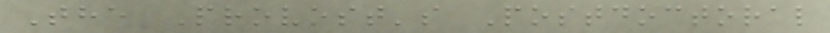The Provost's Postdoctoral
